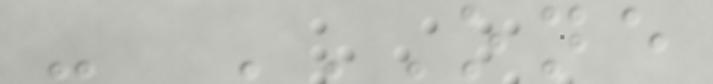- ONE
